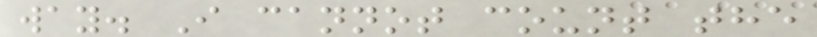way. I cannot count the
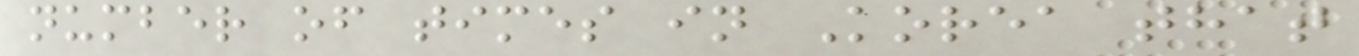number of times in Korea that
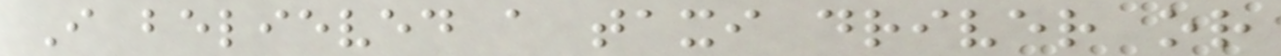I believed a taxi driver or
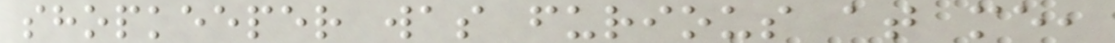shopkeeper was furious at me,
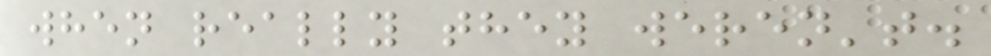when really they weren't.
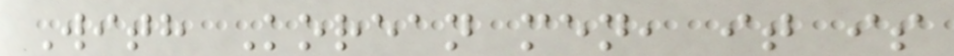With Korean men, it is
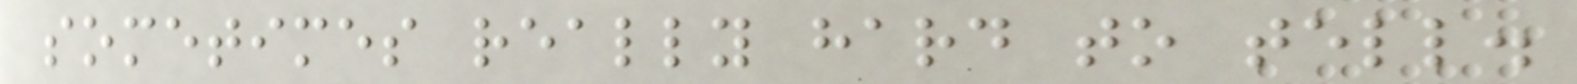sometimes really hard to tell.
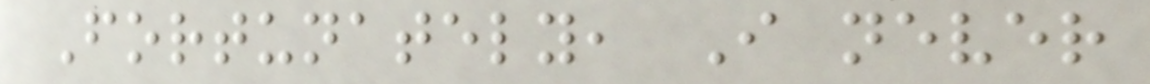Fortunately, I never
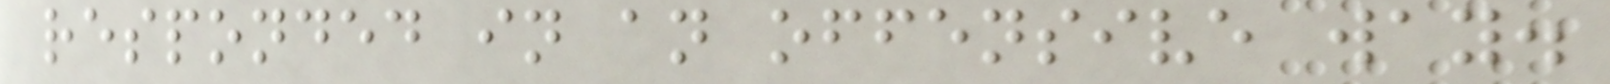responded in an offensive way.
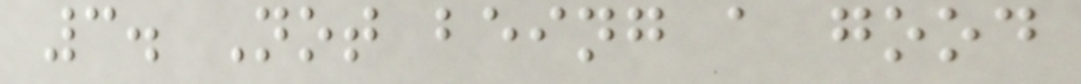3. Not being a good
